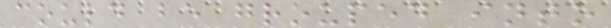could be grouped into
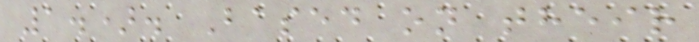1.). Based on their
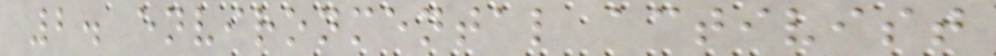2. environmental activist
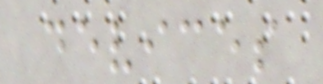devices
